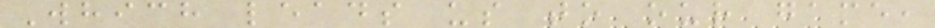Which leads us to our game,
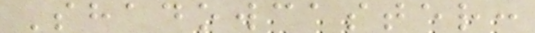Shadowcaster:
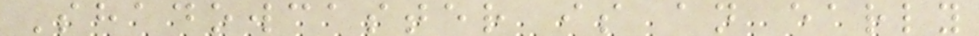Shadowcaster is an early
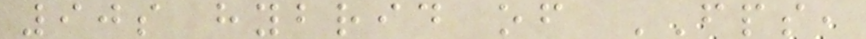90s hybrid of FPS,
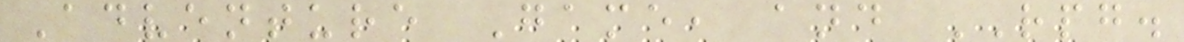Adventure Game, and RPG.
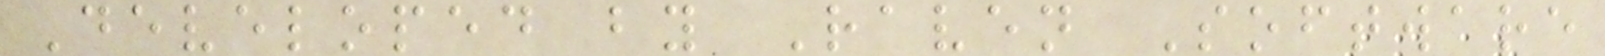Developed by Raven Software
